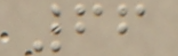66
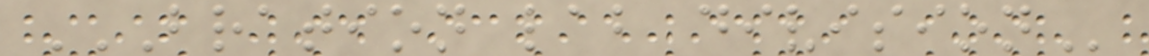BRATION LAB DIVISION
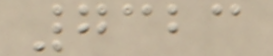7323
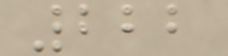222
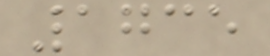1735
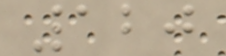120
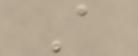A
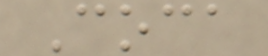Coca
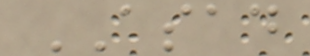ASAD
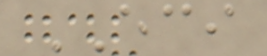ECI
